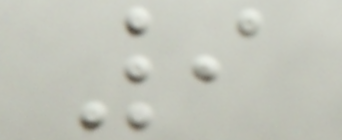9
